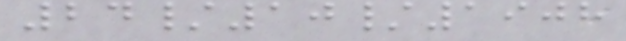24/10/1908
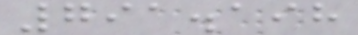791.198
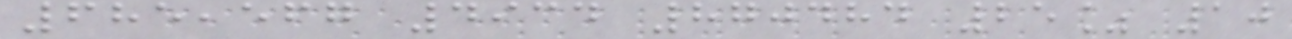685,567 4934 870484 25% 10
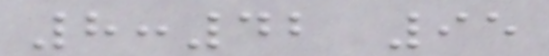8:42 95
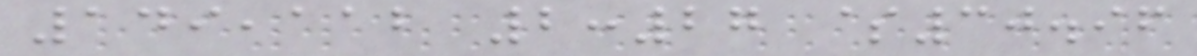149,112 2:27 $30.96
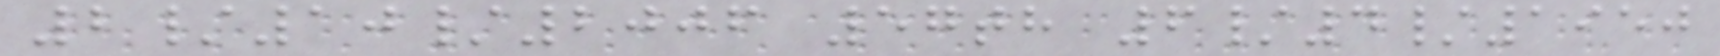2/10/2006 57th 6/4/1950
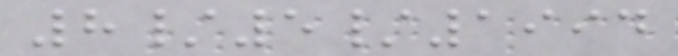8/5/1994
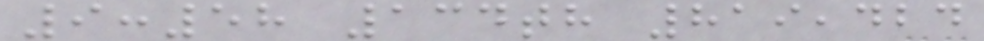9:58 134th 819,424
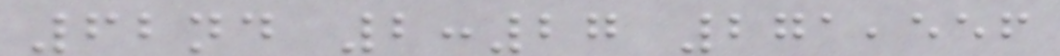62nd 2:27 271,556
